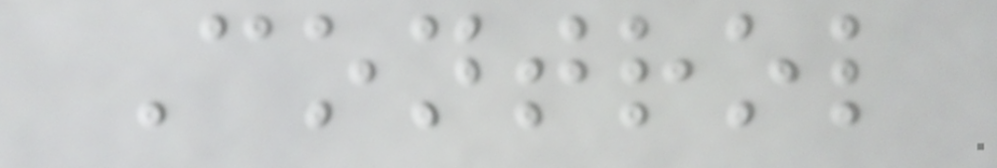Control
